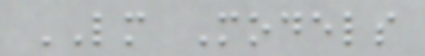LM Models
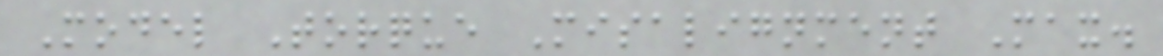Model Torque Misalignment Max.
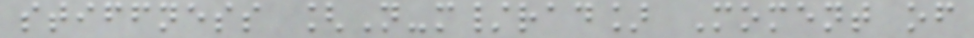stiffness [N-m/rad] Moment of
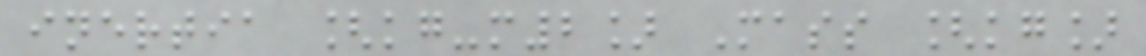inertia [kg-m2] Mass [kg]
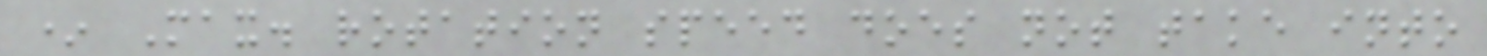* Max. rotation speed does not take into
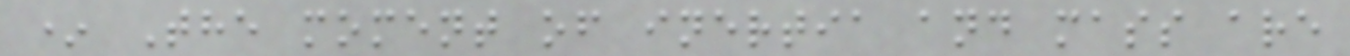* The moment of inertia and mass are
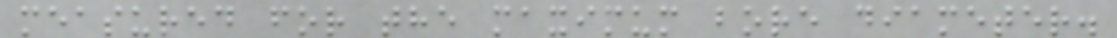measured for the maximum bore diameter.
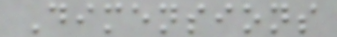Dimensions
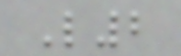L2
